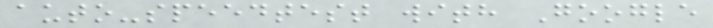auto-speedtest with Google
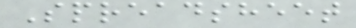Spreadsheet
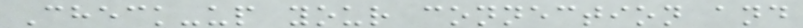Check-up your connection and
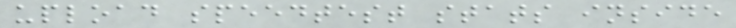upload speedtest stats inside
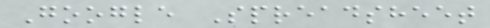Google Spreadsheet
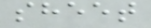sheet
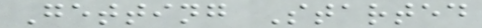Getting Started
